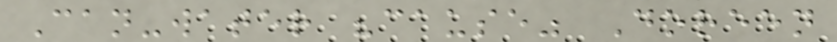Can-water "cause" Doreen
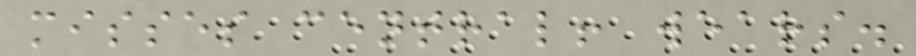misses central! wears.
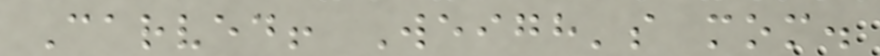Carved! Weigh's mom.
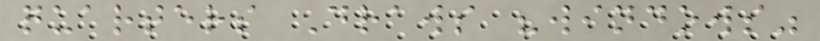quarters Draws "windows"
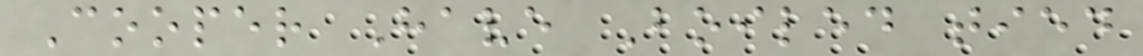Cooper Have Boiled tied
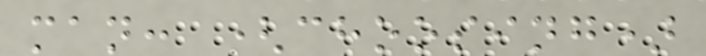man: (choosing)
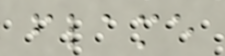flame
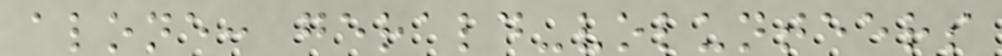alone: gerald-volunteers
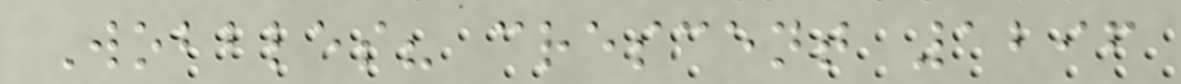Wobbles? crescent 1296
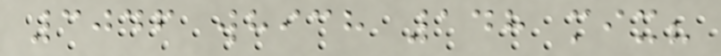3046 which 148 mix?
